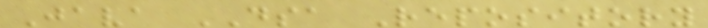Java DSA Repository
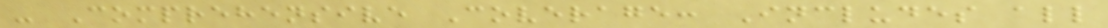- Comprehensive Coverage: Includes all
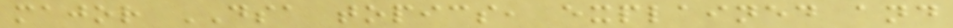major DSA topics, explained and
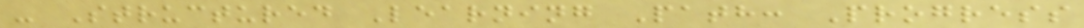- Structured Learning Path: Progress
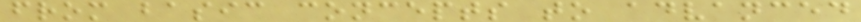from basic concepts to advanced
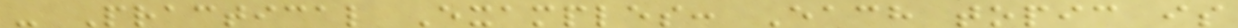- Practical Examples: Each topic is
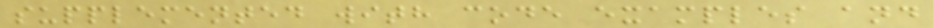supplemented with code examples and
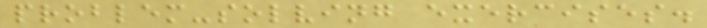problem-solving exercises.
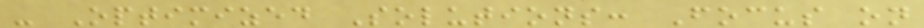- Optimized Solutions: Focus on
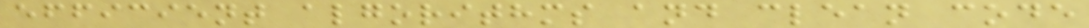efficient algorithms and clean code
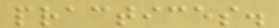practices.
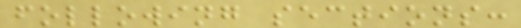following sections:
